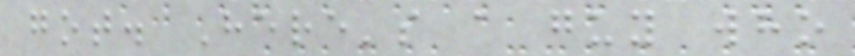got. Here's a guy who
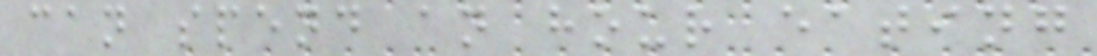can spend an hour eating
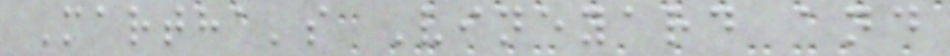Martha's Vineyard and
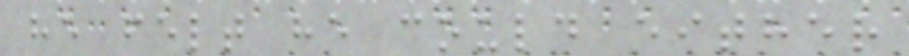he felt he could either
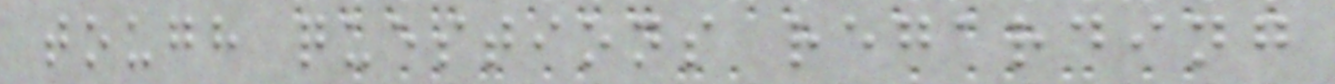tough questions regarding
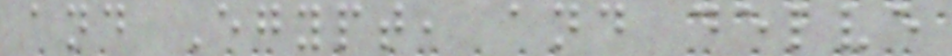and Egypt, and delve
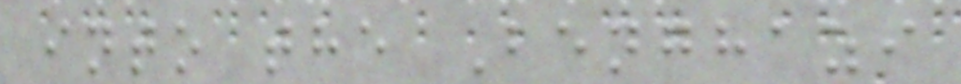into the Benghazi
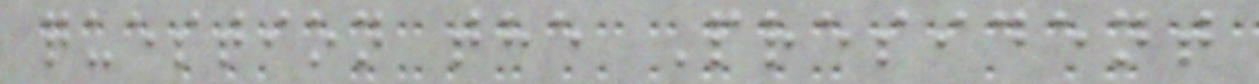question the President
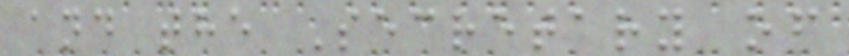and the Secretary of
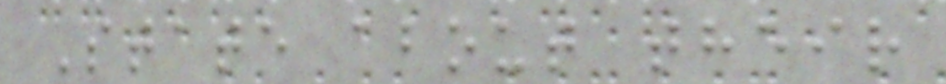State about their
